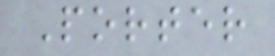Porter
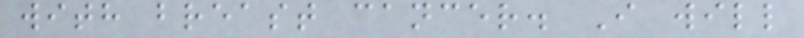with breast cancer. I will
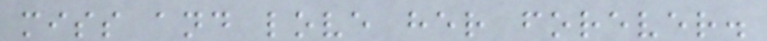miss and love her forever.
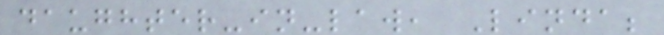daughter-in-law, Linda;
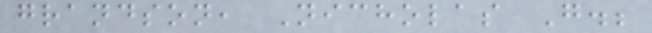grandson, Nicholas G.;
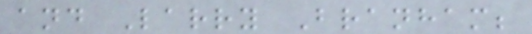and Larry Branham;
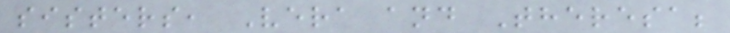sisters, Vera and Theresa;
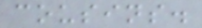cousins.
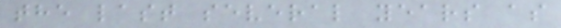the last several years as
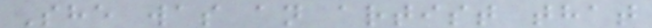She was an artist that
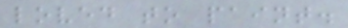loved to paint.
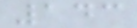143
